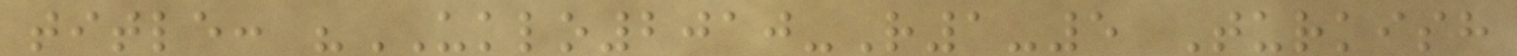title: "UKLO2010-R1-5 Turkish
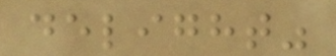delight"
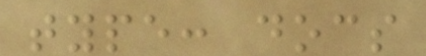type: docs
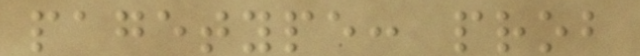pagetype: prob
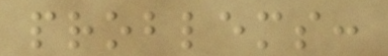problems:
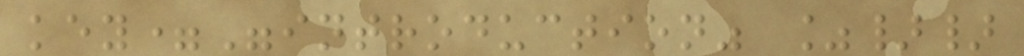key="introduction" %}}
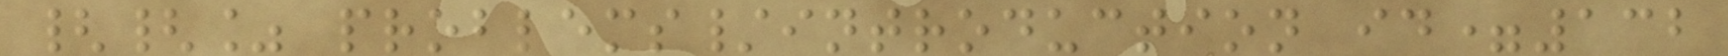{{% problems/introduction id=132
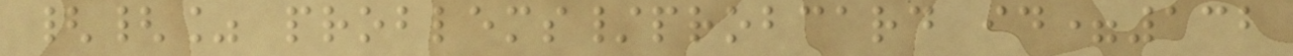{{% problems/probcard id=132
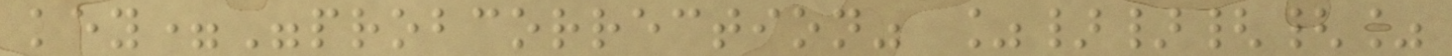key="probcorrection" %}}{{%
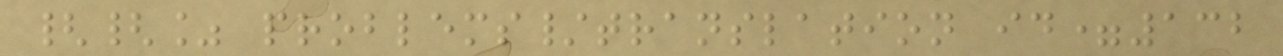{{% problems/translation id=132
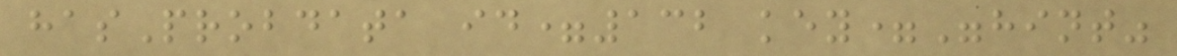hasProbdata id=132 key="hint"
